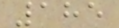185
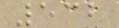532
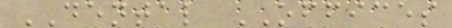DENTAL OFFICES
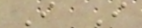I I
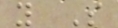y S
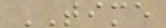TIME
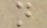n
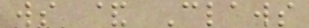ws & Claws
